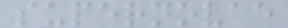supernovae
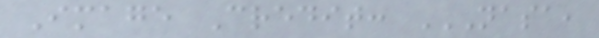Image Credit: NASA,
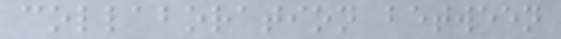collaboration between
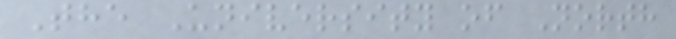The University of North
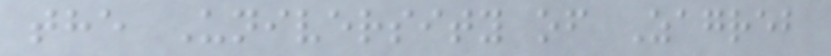the University of Zagreb
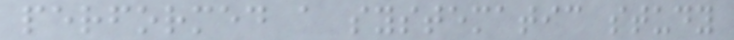performed a systematic study
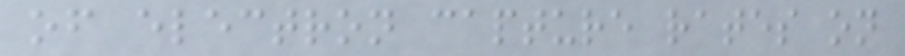of electron capture rates on
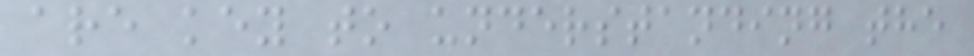are key to understanding the
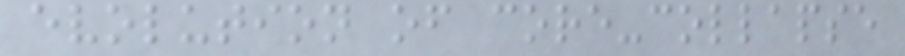evolution of core-collapse
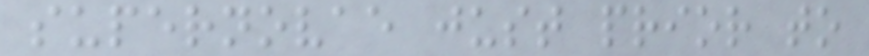supernovae just prior to
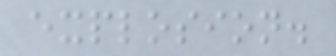explosion.
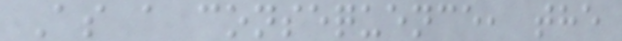As a consequence, the
